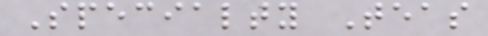Specialty Teas
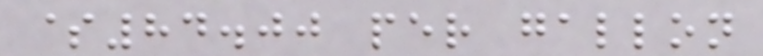$84.00 per gallon
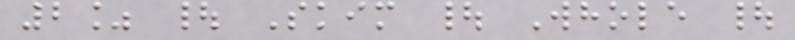2% | Skim | Whole |
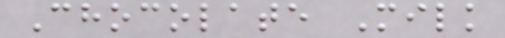Chocolate Milk
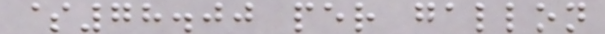$78.00 per gallon
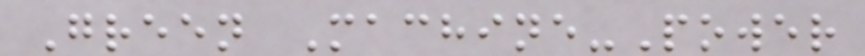Green Machine-Power
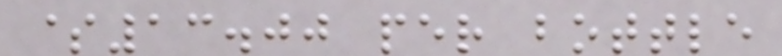$13.00 per bottle
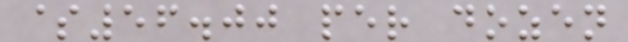$56.00 per dozen
